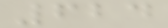624
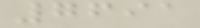7691
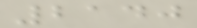2140
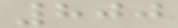800
